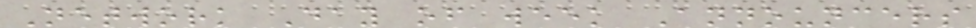Network Day of week Announcers
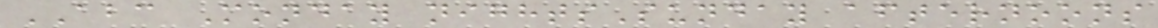ABC Monday nightsSunday afternoons
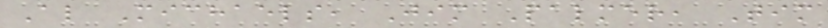Al Michaels, Jim Palmer, Tim
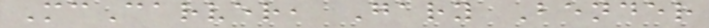McCarver, Gary Bender
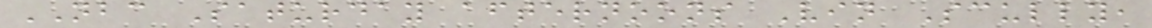NBC Saturday afternoons Vin Scully,
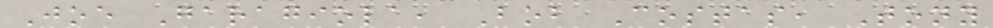Joe Garagiola, Bob Costas, Tony
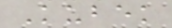Kubek
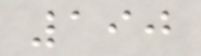190
